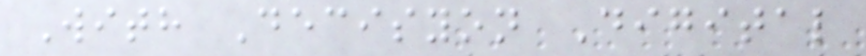With Decisyon Digital
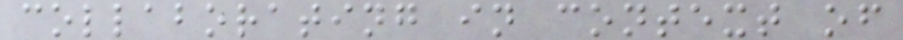collaborating in context of
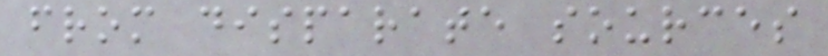from disparate sources
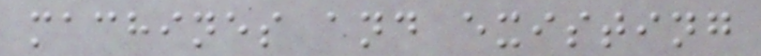machines and existing
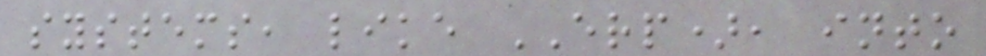systems, like ERP), into
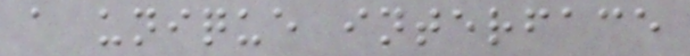a unique interface
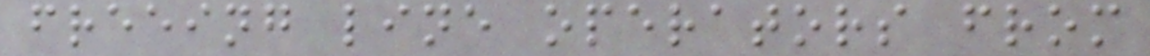freeing line operators from
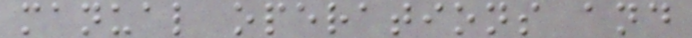manual operations and
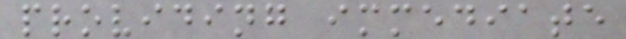providing immediate
